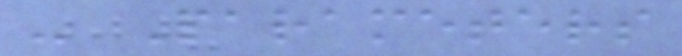- Parameters
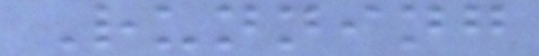Running
